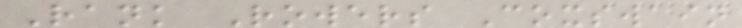Rank Rowers Coxswain
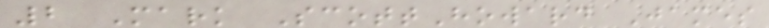2 Mark ScottHoward James
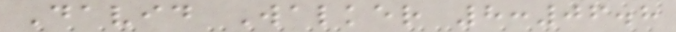David Walker 8:06.8
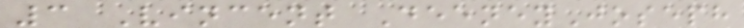3 Vincent DeeneyJoseph
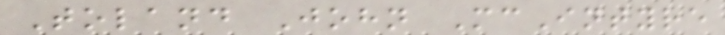Toland John McIntyre
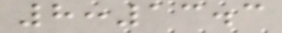8:13.3
